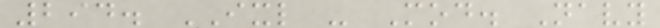294. IXL - Mod. Navy
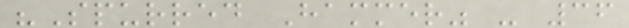"Spurred Hammer" - 36
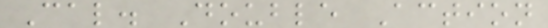Cal. Double Action
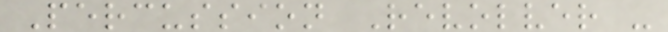Percussion Revolver -
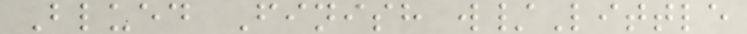Blued Finish w/Little
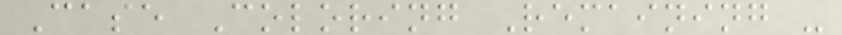Case Coloring Remaining -
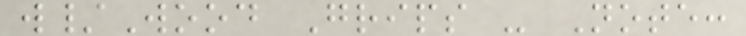w/Wood Grips - Note:
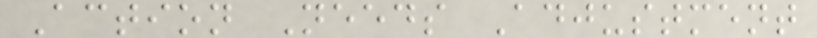Action Needs Adjustment
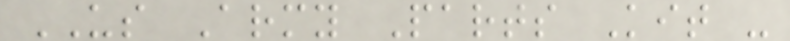US Army Parts Kit -
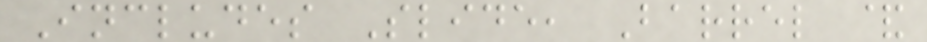Includes Slide, Barrel &
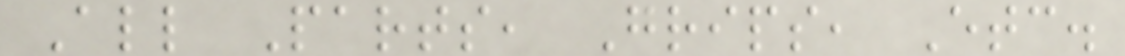All Parts, Grips, Etc.
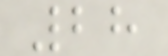28
